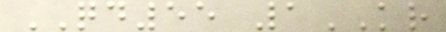QD55 1KR
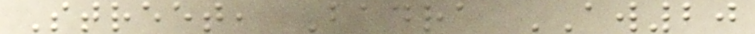Street, Badra AW20
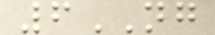6NG
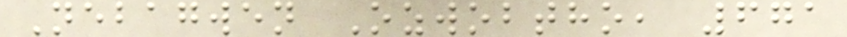Nebagwen Ozwobtho, 671
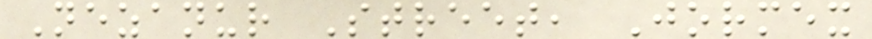Nezanur Street, Jormex
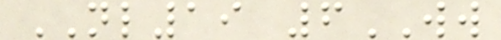NL19 6WW
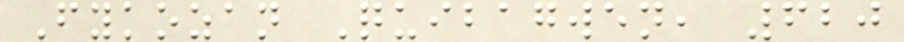Fykozan Quibagwen, 620
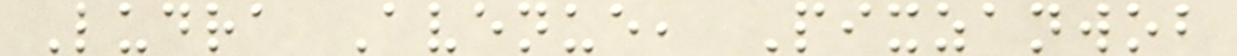Ludra Avenue, Pixzanwob
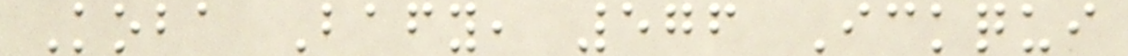Koba Bafy, 576 Ickqui
